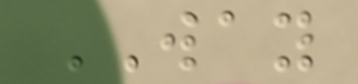WAY
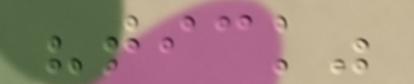"tick"
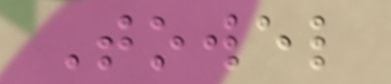Towel
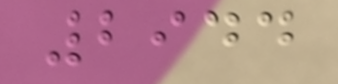2944
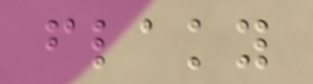flaky
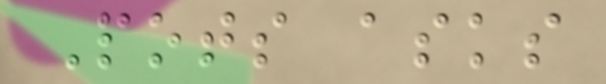Pots asks
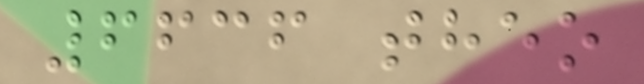6636 theo
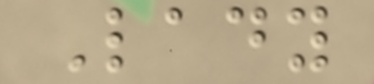Lady
